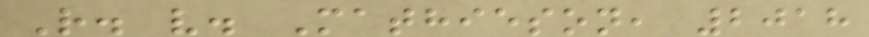R. v. Mathieson, 2018
